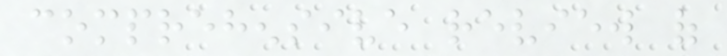comprehensive review of
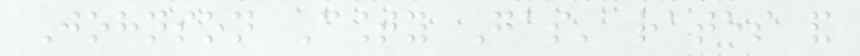Johnson County Gas' rates and
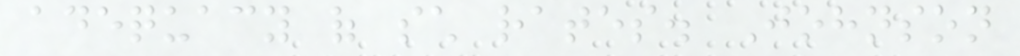adequacy of such rates. Johnson
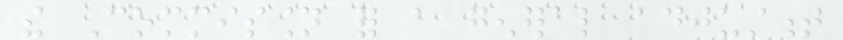the Commission for a general adjustment
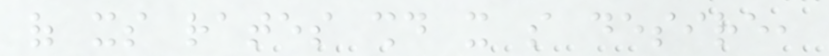of its rates should it so desire,
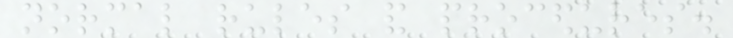normal rules and procedures.
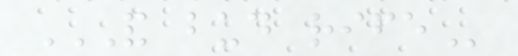AND BUD RIFE
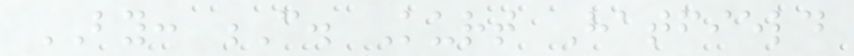BY: C. Kurt Hatfield
